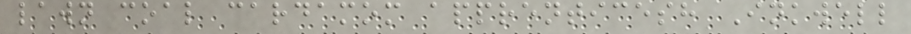lawn coal cardamom apprenticesh Inkwell
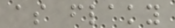as flaky
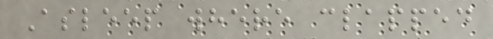Asleep where clapped
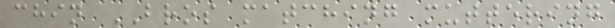chin BROS matching muttering
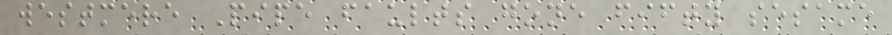westmere Pipe faults gone fifty sesame
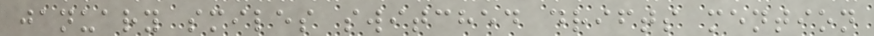january smiles switched drifts mention
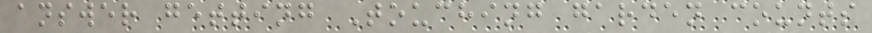answer getting Touching garden counts
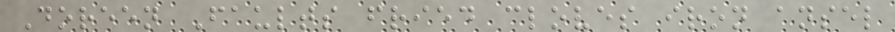Doreen Faults fried cloves iron ansel
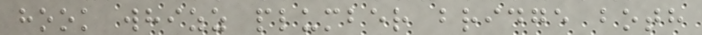hook whizz plumber bridge both
